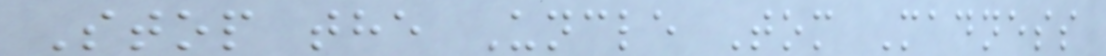Stop the Uncle Tom Madness
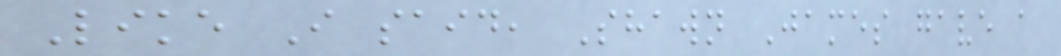Like I said, Shawn James gave a
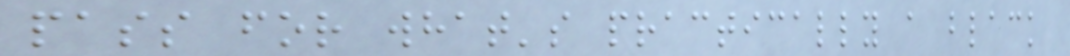pass for what's practically a black
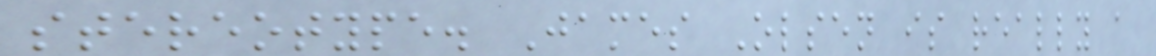stereotype. James Olsen is really a
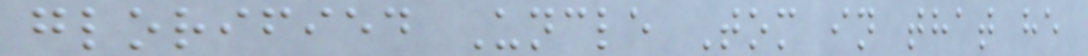glorified Uncle Tom in that he
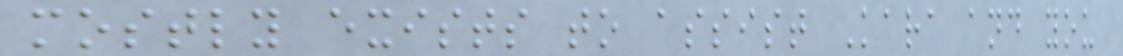mostly exists to assist Kara and you
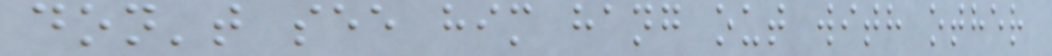don't see him hang out with other
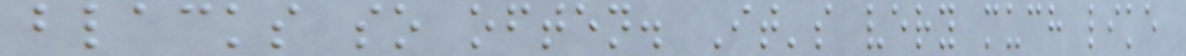blacks so often. It's very much like
